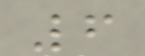6
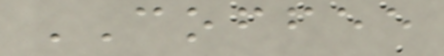COFFEE
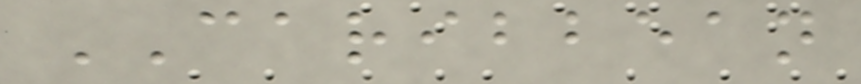CARIBBEAN
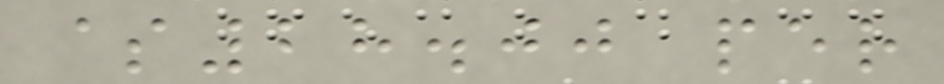$28.00 per
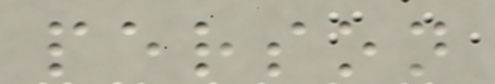person
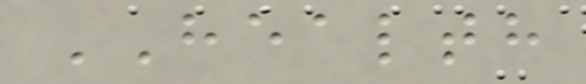HEALTH
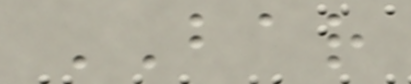BAR
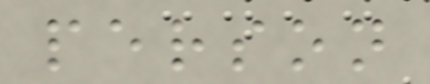person
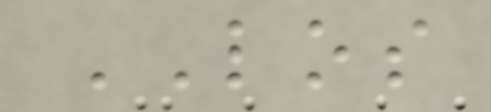LOS
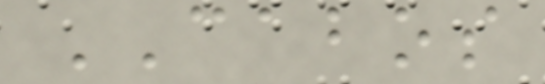CABOS
